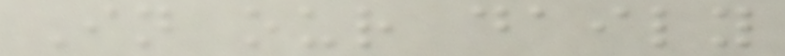In our daily
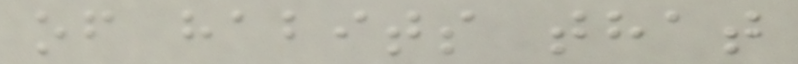of habits that
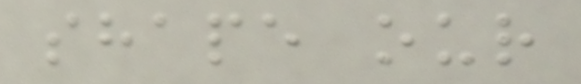shape our
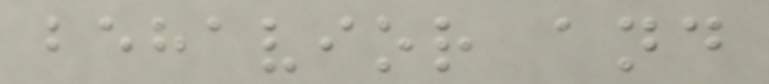behavior and
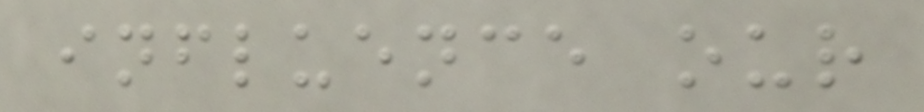influence our
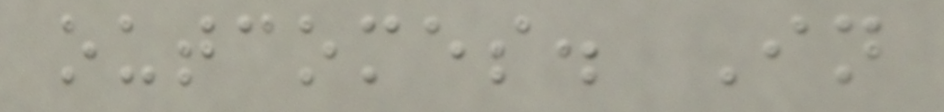outcomes. In
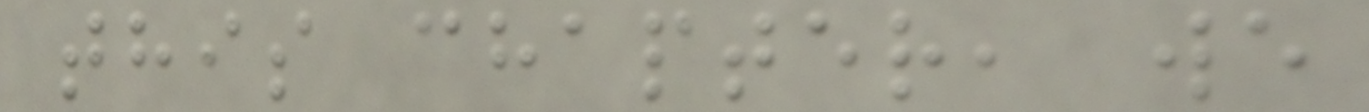this chapter, we
